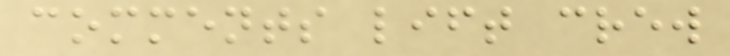comments lift crew
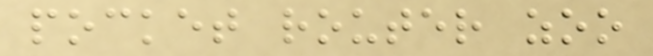pocket router zoo
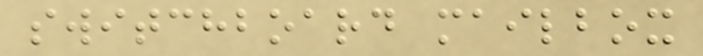switchboard mailbox
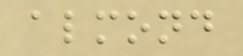almond
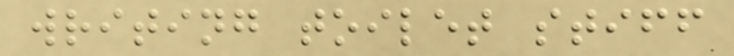writing toilet stiff
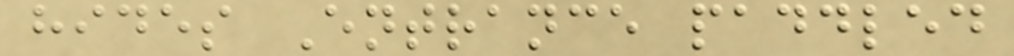hides Entrance paddled
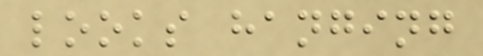looks hanging
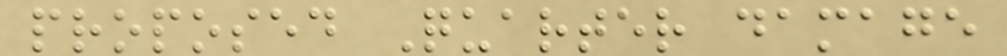proposed Quarter damage
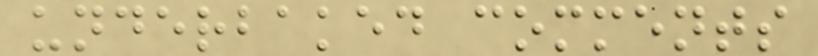underbaked comments
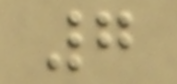7
